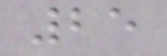25
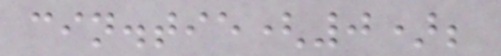cin.tie(0);
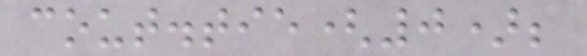cout.tie(0);
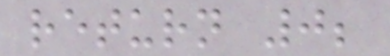return 0;
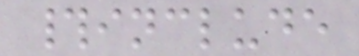#include
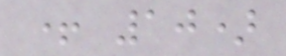+ 10)
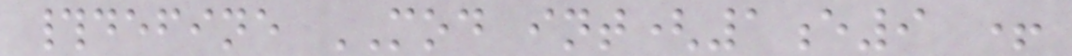#define MOD int(1e9 +
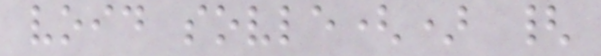void sovle() {
